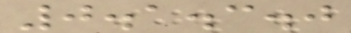0.1.3.0
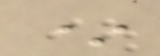*
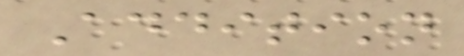Addition
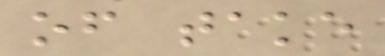of take
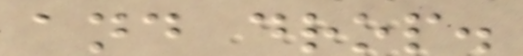and drop.
